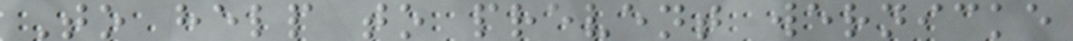To help to prevent wernicke
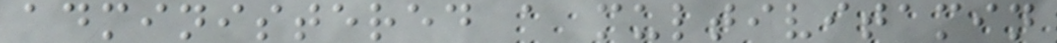administered a multivitamin
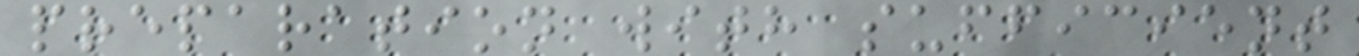preparation with sufficient
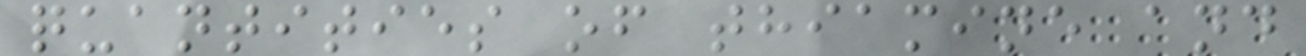quantities of thiamine and
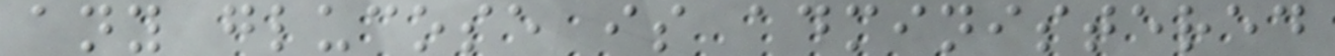any glucose is administered
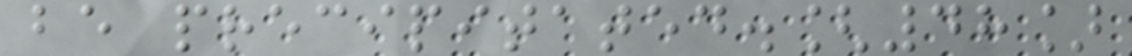be precipitated.[48]
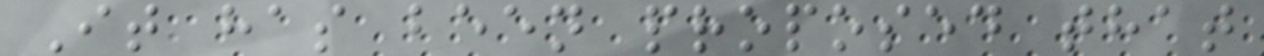It has been proposed that
